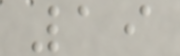19
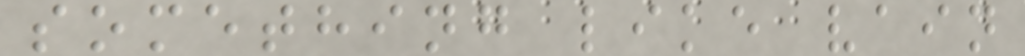something like vain
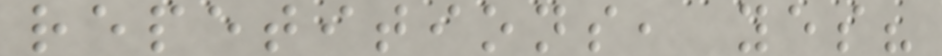repetitions, yes?
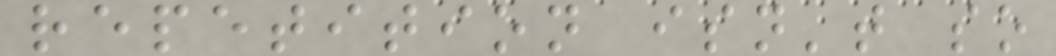repetition isn't so
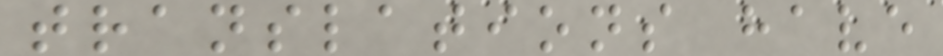translations have
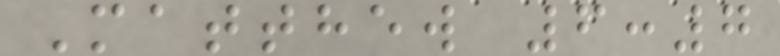Matthew 6:7
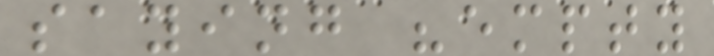saying "empty
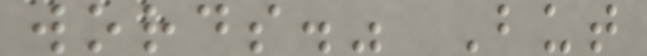words." But
